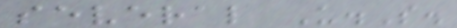several U.S.
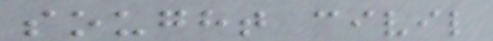sought civil
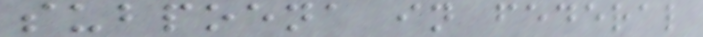subpoena in federal
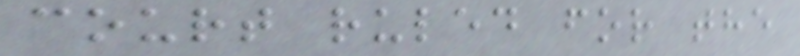court ruled for the
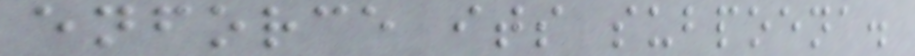enforce its subpoena.
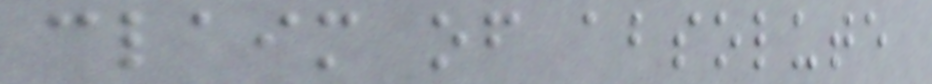claim of absolute
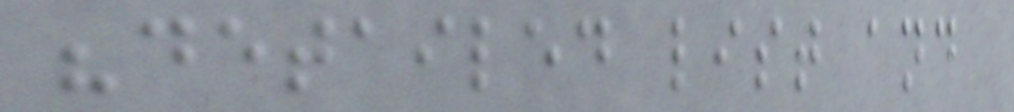"detailed list and
